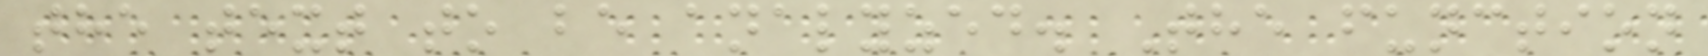the text to be analyzed. The function
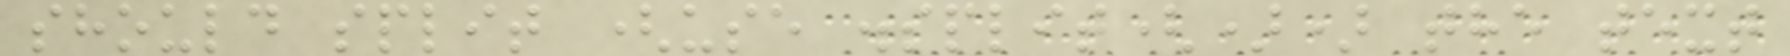should split (use .split()) the text
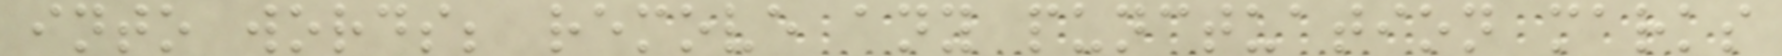into words; remove any punctuation marks
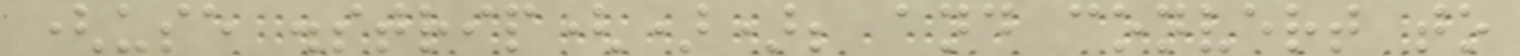(use .strip()); and convert to
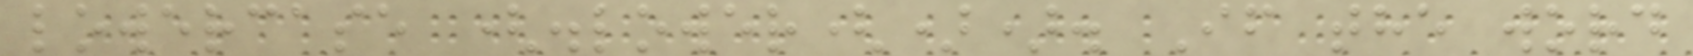lowercase (.lower()). If the word
